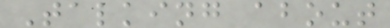Talking about
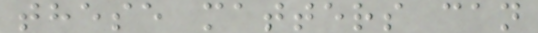these matters can
